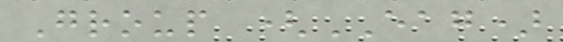Group (EAG)
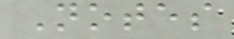Notes
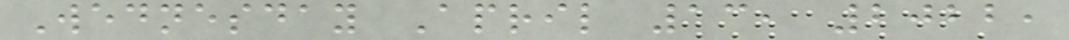Wednesday April 13, 2022,
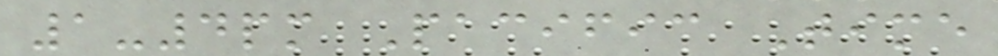1-4pm Pacific Time
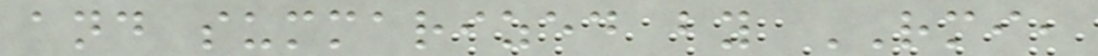and summarized by RMI,
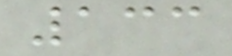133
